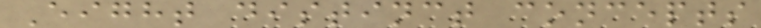Eight distinct concepts
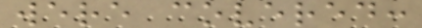were covered:
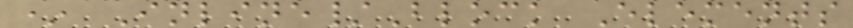* Inline/Block Elements
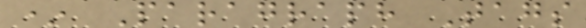* Paragraph Tags
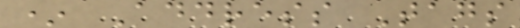* Address Tags
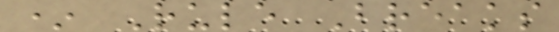* Rule Breaks
